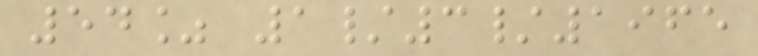54% 1/3/1965
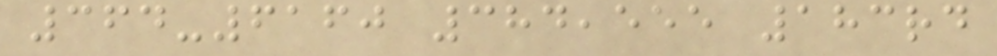364-6160 384,555 183rd
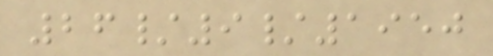26/9/1950
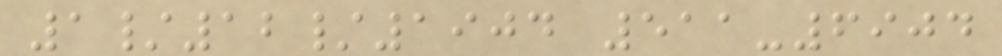1/12/1904 511-6904
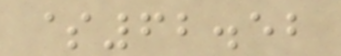$62.52
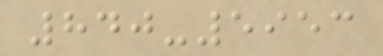840-5953
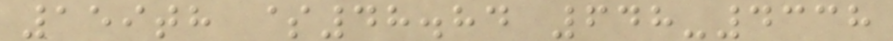159th $48.84 648-4338
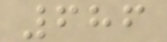686
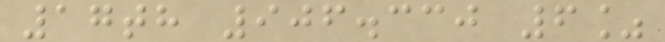17th 906.330 6%
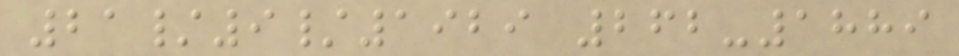21/9/1929 262-1889
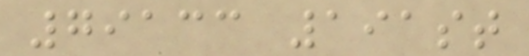79133 191st
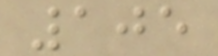105
